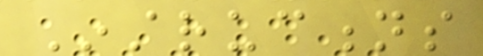Instructions
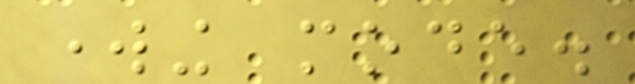working mode.
